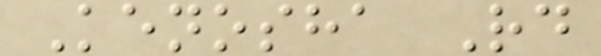Kenosha Rd
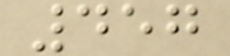457
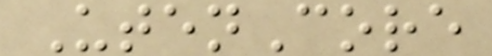UtenCore
